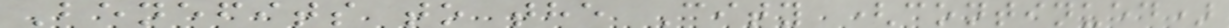Benefits to the City (continued)
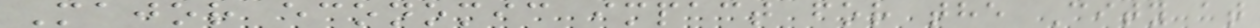Major economic impact for the City at
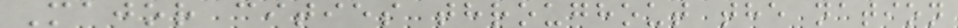Major cities throughout the nation
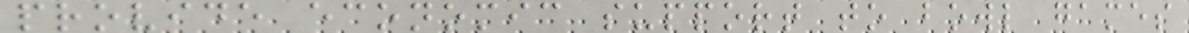provide economic support to bowl games
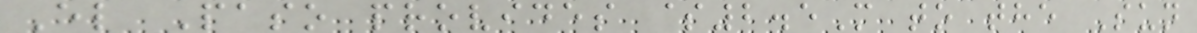El Paso provides $2.5M to the Sun
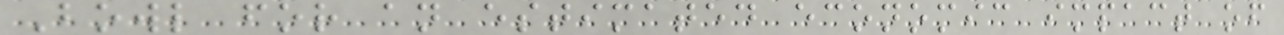Bowl for an estimated economic impact of
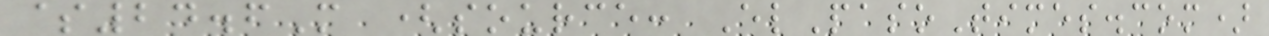$24.6M (source: ElPasoTimes.com)
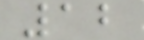12
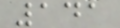141
